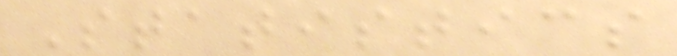Statistics
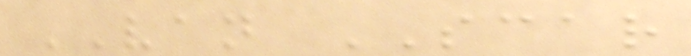VAN SCAR
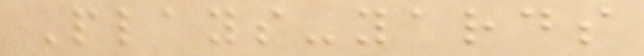Plays-yards
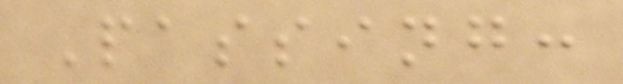Passing:
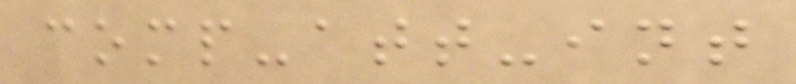comp-att-int
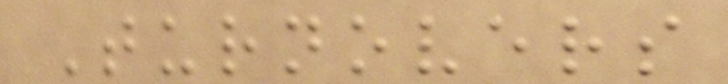Turnovers
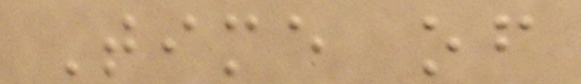Time of
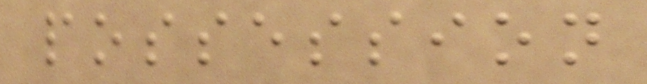possession
